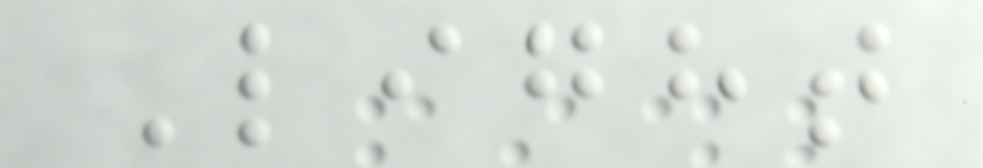Light
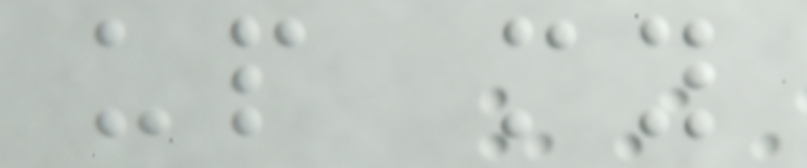up my
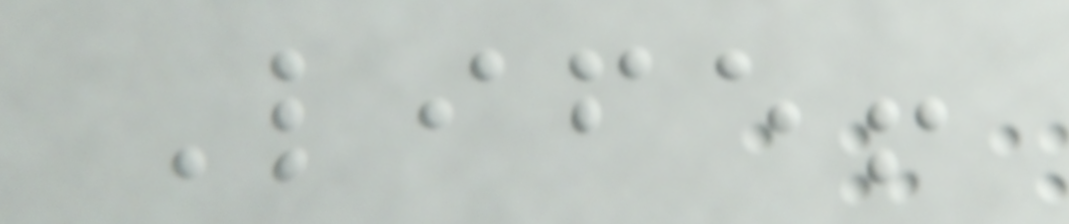Life!
